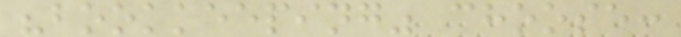"bookkeeping" choose:
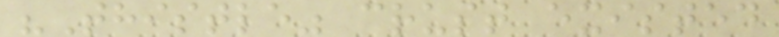"Thistle" crust existed
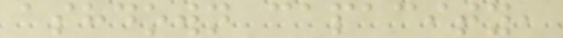ashdown capacity,
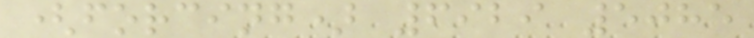(forcing) 6929 5085
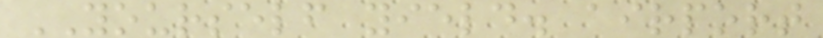YOURSELF yield. airport
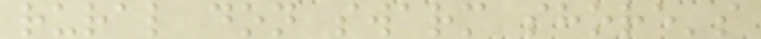rural don swarm shore's
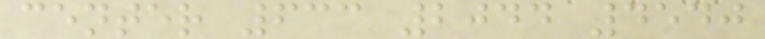center 633 2044 4540
